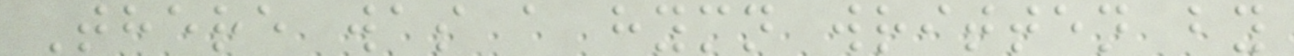There was a hymn written by
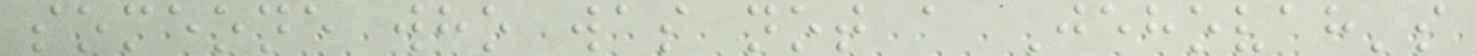someone who was not a Jehovah's
